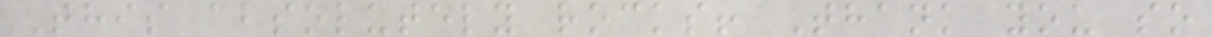This absolutely rocks! Thank you so
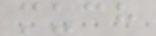much
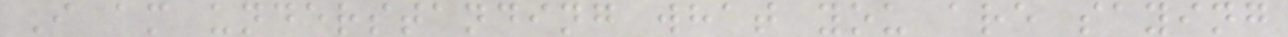I am understanding what you are saying
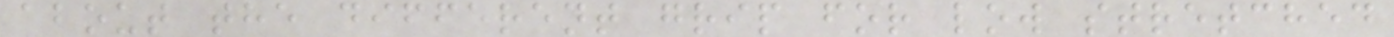about the different grip for low stretched
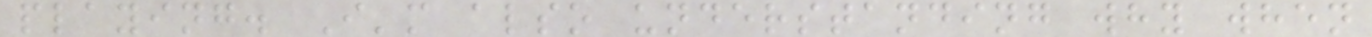playing. I'm also understanding why when
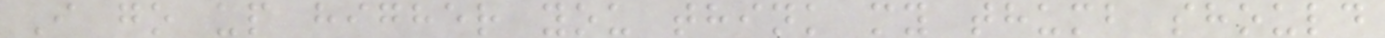I go up higher you think my thumb should
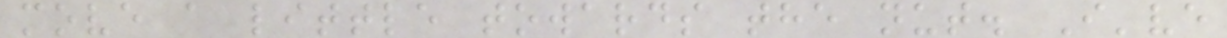move a little towards the nut. I've
